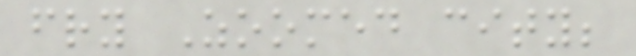fry Zoomed city;
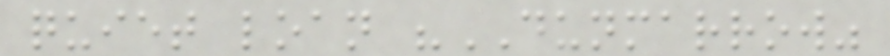quiet loan "DUNMARROW"
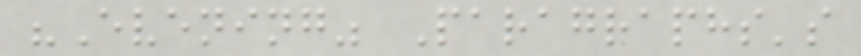"Evening" Paragraphs's
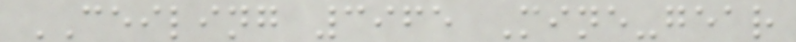CEILING 3965 Mine-gear
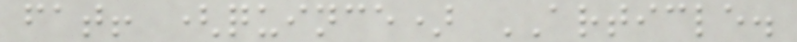fat! (quince) ARTICLE.
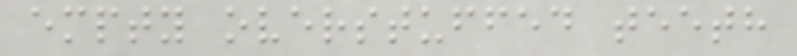empty overstuffed teeth
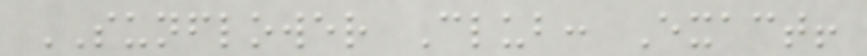SUNFLOWER Club: Exact!
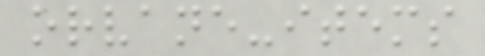orvane-items
